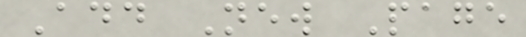Add New Page
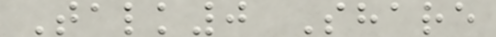Talk0 Share
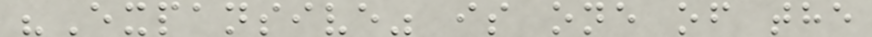"Expansive" is one of the
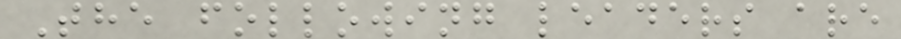The following leaders are
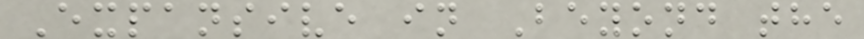Expansive in Beyond the
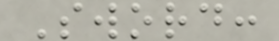Sword:
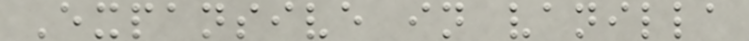Expansive in vanilla
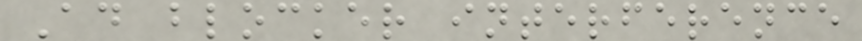Ad blocker interference
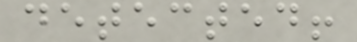detected!
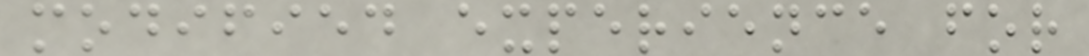modified experience for
